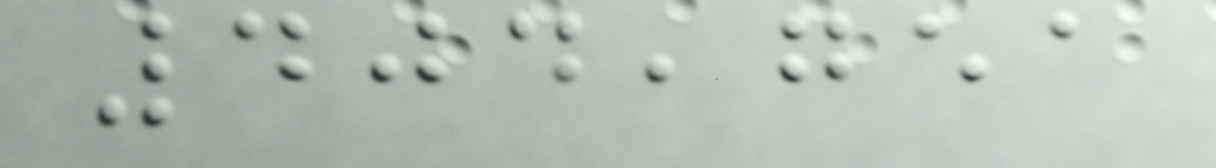404,751
